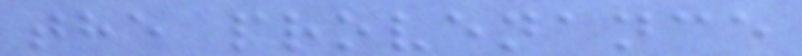the provenance
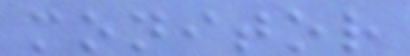monitor
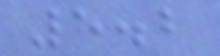5.2
